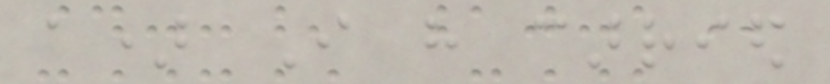a) I have carried
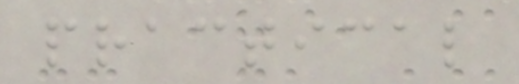practical
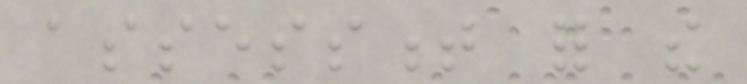assessment for the
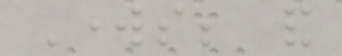Works; and
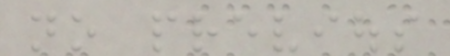no previous
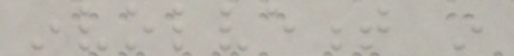involvement in
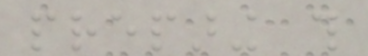preparing this
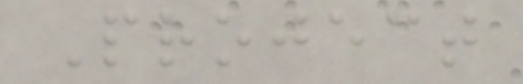Project
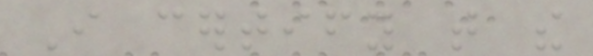I certify that the
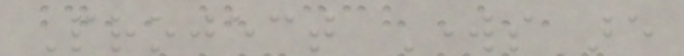Project Works are
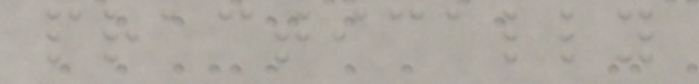practically
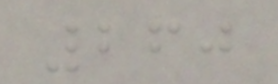260
